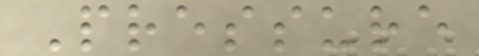Pressure
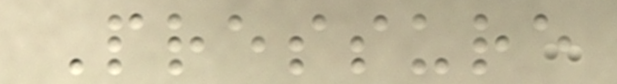Pressure
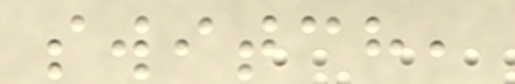switch,
